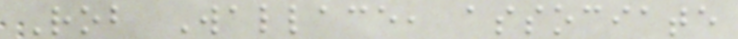Rob Wallace, associate
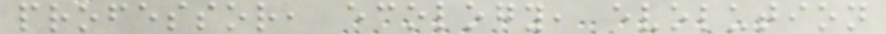professor, ecology, evolution
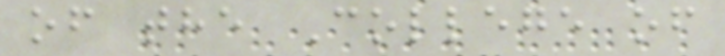of the College of
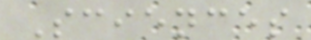Sciences
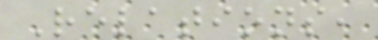Relations,
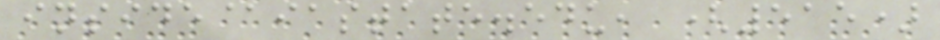inside@iastate.edu, (515)
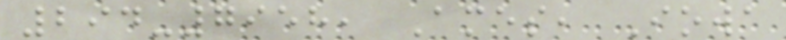294-7958, Ames, Iowa
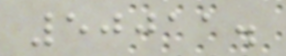50011.
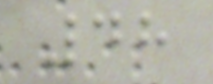48
